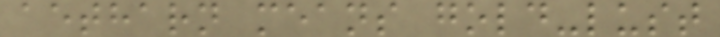aetharn means gold-lust
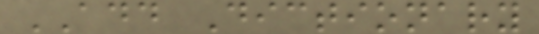ADD Dictionary
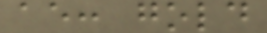ae: gold
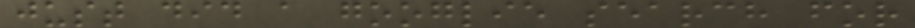just did a googlie search for
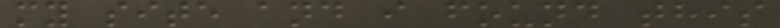my site and i found this
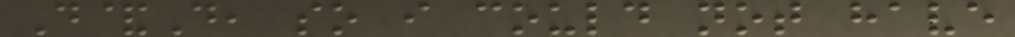D&D, so i could not have
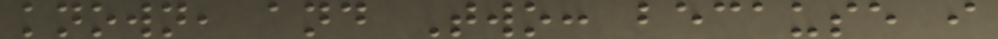known, and Two: because i
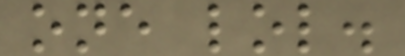one lol.
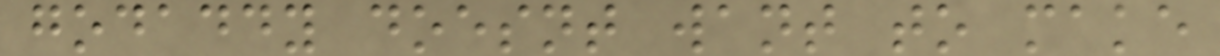godaddy doesnt want to make
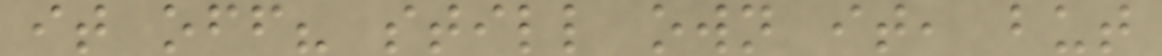it off? still own it, but
